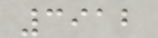3912
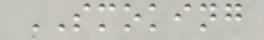SMOKING
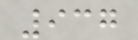937
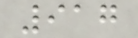917
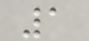1
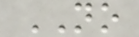NO
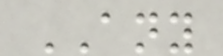ANY
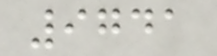9741
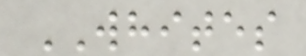WHITES
